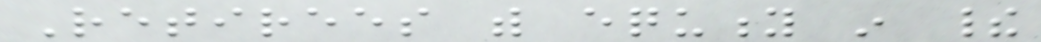Retirees with equity in their
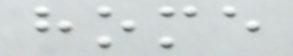home
